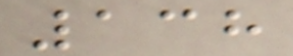138
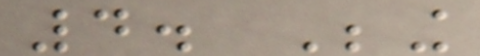4. Being
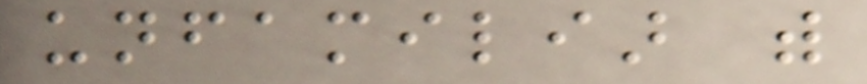unfamiliar with
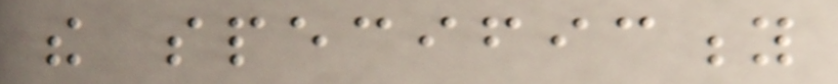the specificity
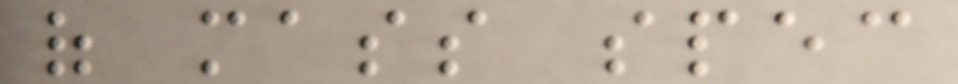of mass spec
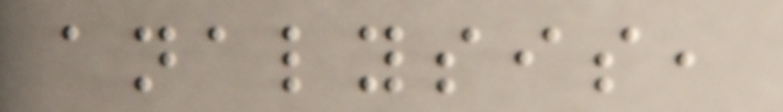analysis,
